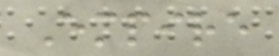Empire
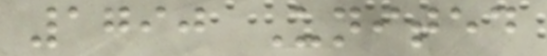1790 United
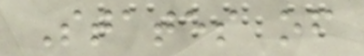States of
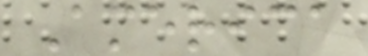America
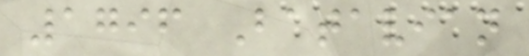1796 Batavian
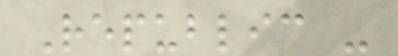Republic -
